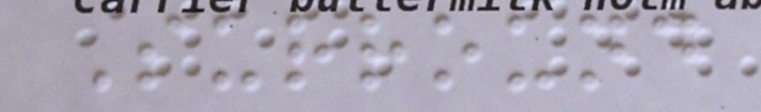Surround
